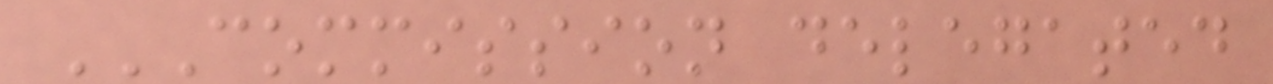COMMISSION DELEGATED
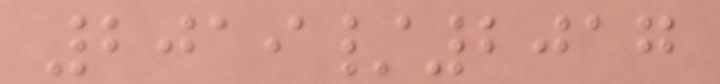2019/2017
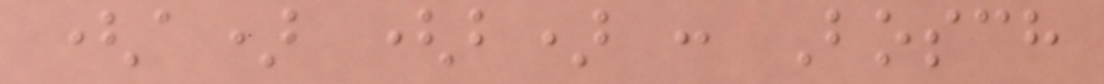(a) (b) : Bosch
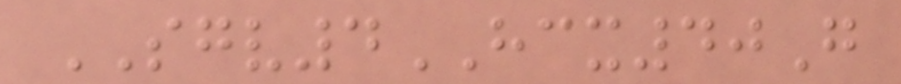SGV4HCX40G
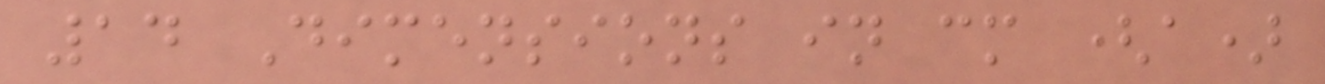14 Dimensions in cm (a)
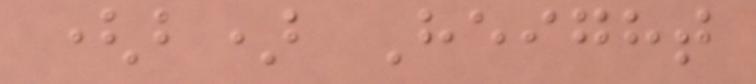(b) Height
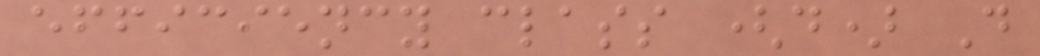efficiency class (d) D
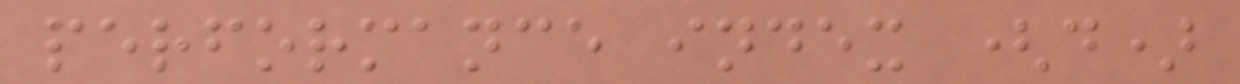performance index (d)
